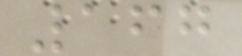167
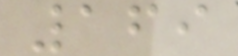169
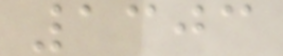1303
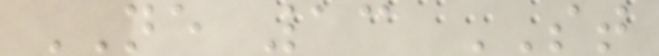NE 13 ST
